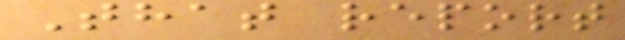That report
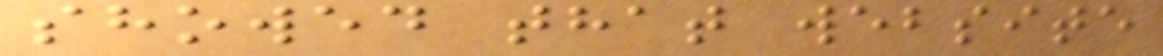showed that website
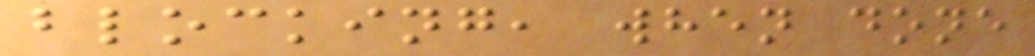blocking, when done
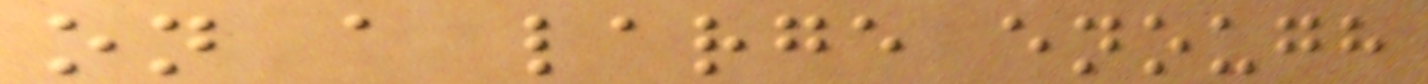on a large enough
